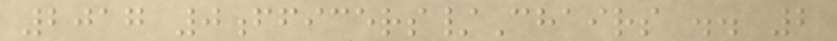2017 0fficers/Chairs .. 2
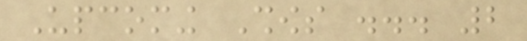Upcoming Shows ... 2
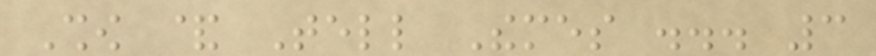Show & Tell Themes ... 3
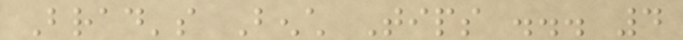Brad's Bench Tips ... 4
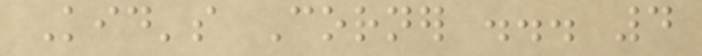Kid's Corner ... 4
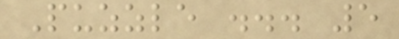Puzzle ... 5
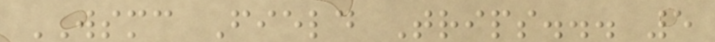WSMC Field Trips... 5
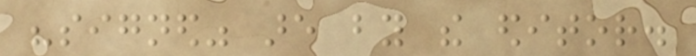"signed" are by the editor.
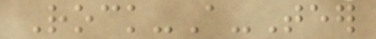Rock-A-Teer
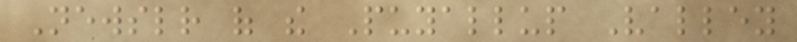Newsletter of the Puyallup Valley
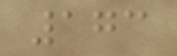173
